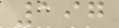197
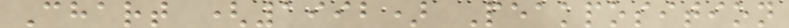Chart (1992) Peakposition
